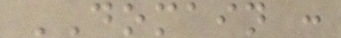DOMAIN :
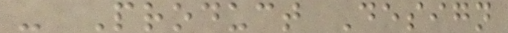- Product Design
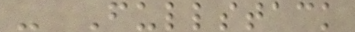- Fullstack
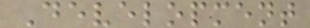Development
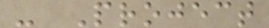- Project
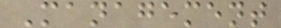Management
